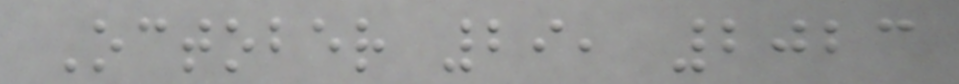October 29, 2023
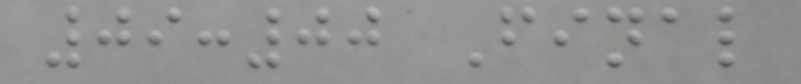09:00 Final
